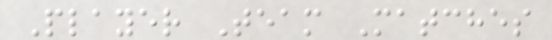Player Team Matches
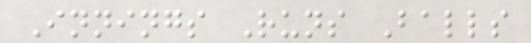Innings Runs Balls
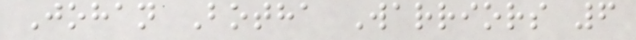Johan Botha Warriors 6
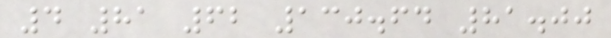4 81 62 130.64 81.00
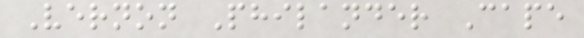Vernon Philander Cape
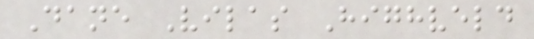Dane Vilas Highveld
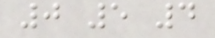0 5 4
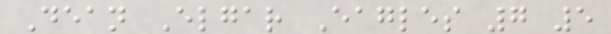Dean Elgar Eagles 7 5
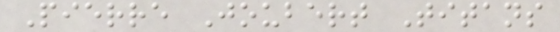Pierre Joubert Titans
